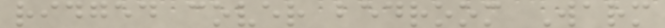ridged cover bedroom Warm
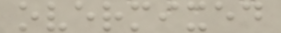overmixed
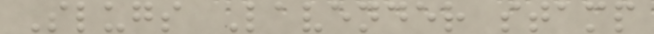Slugs Lavender stamp
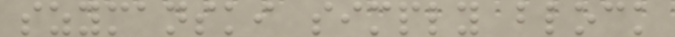szymanski simply block
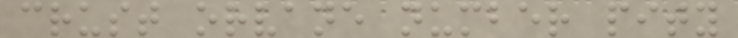crust orvane number pity
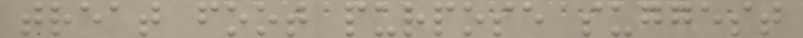treat foot purpose suggest
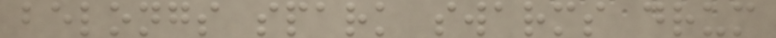belongs spark swarms drum
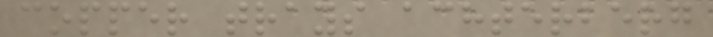copper trays achterberg
